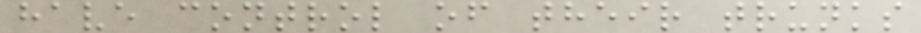have control of their trunks
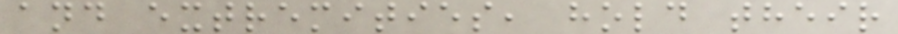and extremities, hold their
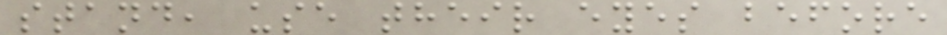stand, use their eyes before
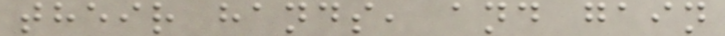their hands, and gain
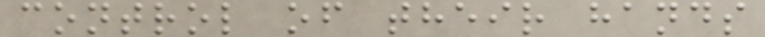control of their hands
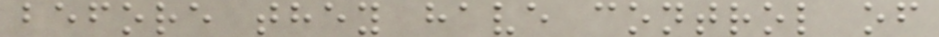before they have control of
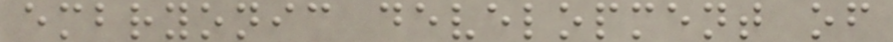embryonic development of
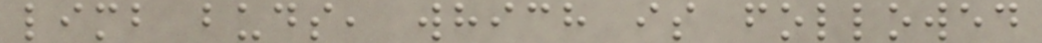limb buds, which is followed
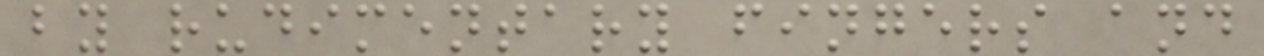by rudimentary fingers and
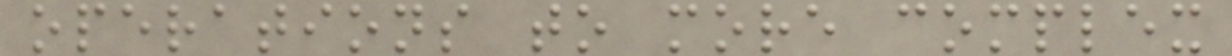operations to more complex
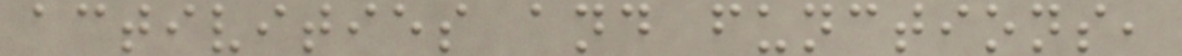activities and functions,
